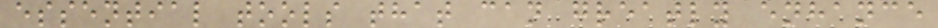essential tools that can greatly enhance
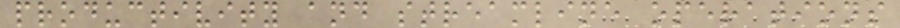productivity and streamline operations
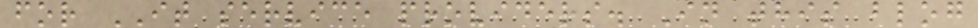for IT service providers. In this blog
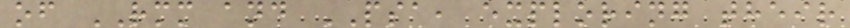of RMM and PSA, exploring their
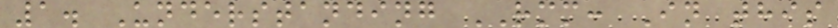1. Understanding RMM: In this
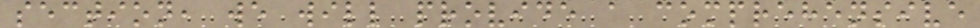section, we will provide a comprehensive
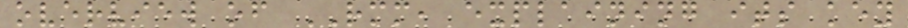overview of RMM, explaining its key
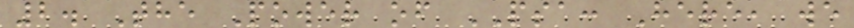2. The Power of PSA: Here, we
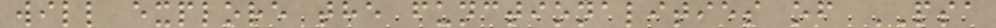will explore the functionalities of PSA
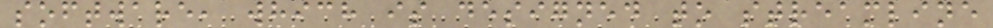software, which is designed to streamline
